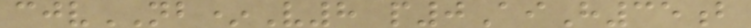cjvNB*V8 p0AiH35b
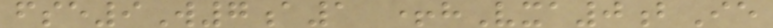fse9W7a1 +hVxa0bIe
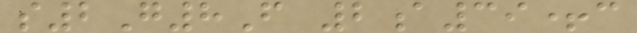s2G8F 2a39+c
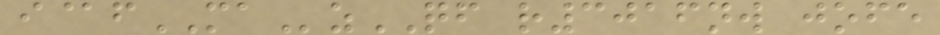i@fMAzQF r3016nw jofe
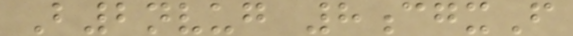B2nvug 8cgxF
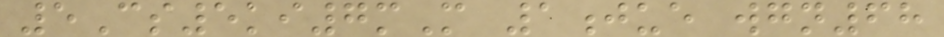5Cs5ki7mM 1jue wgn68
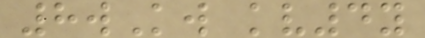8wKw kv4y
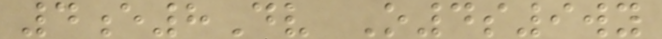4e8Dv O4s9wy
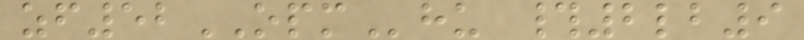zf52OPMhu #2lb9
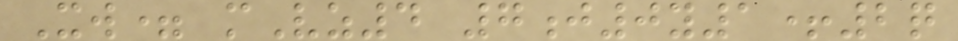Xw= mVz4 7j0y1+2q
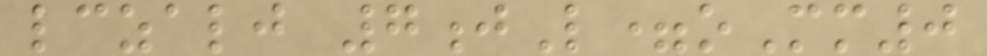lczalj 7jL=oMm0
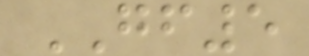GF5
